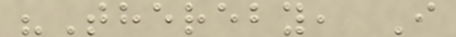"Thereby, I
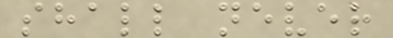shall never
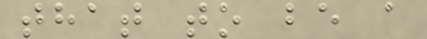that to be a
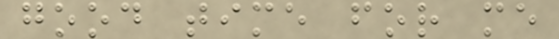good time for me
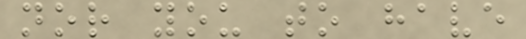nor you to have
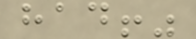had!"
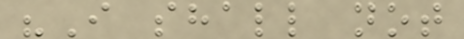"I shall not
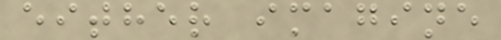either imagine
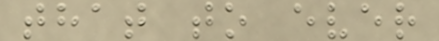that to ever
